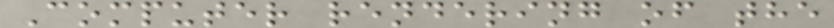Computer rendering of the
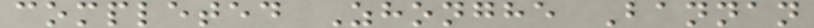completed Zhonghe Bannan
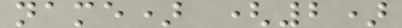name) (2)
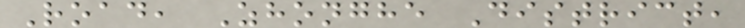Road, Zhonghe District,
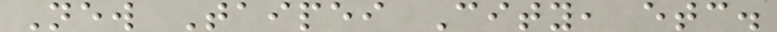New Taipei City, etc.
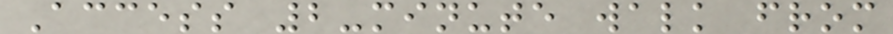Access 2-minute walk from
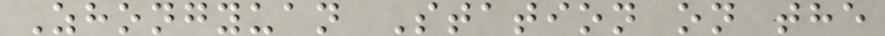Zhongyuan Station on the
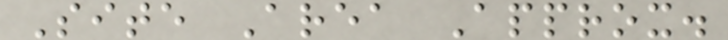Site Area Approx.
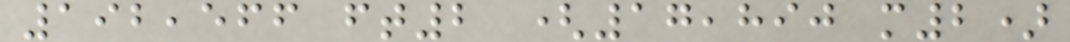192,566 ft2 (17,890 m2)
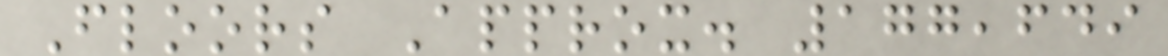Floors Approx. 177,649
